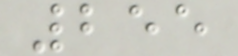255
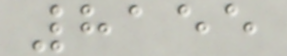8155
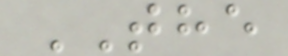THE
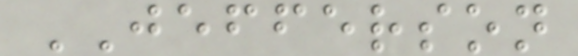JEFFERSON
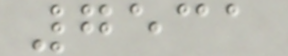7531
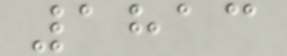1813
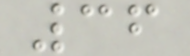36
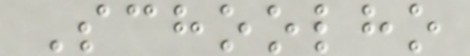Schoolho
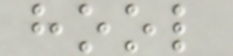hool
